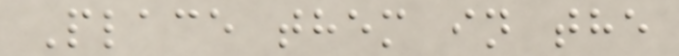Place them in the
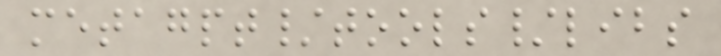metagpt/tools/libs
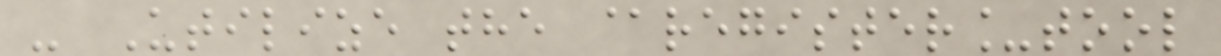- Utilize the @register_tool
